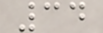34
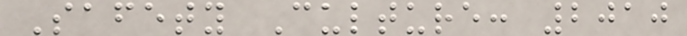Safety Culture: 2010
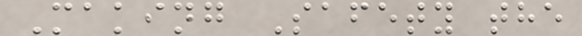Making Safety the
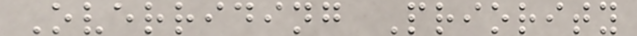Overriding Priority
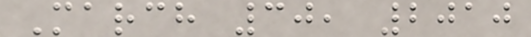March 30, 2010
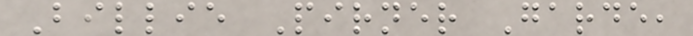Billie Pirner Garde,
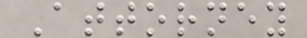Attorney
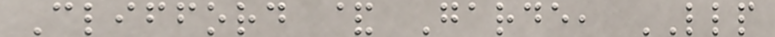Clifford & Garde, LLP
